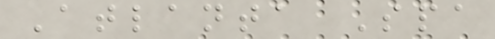Atlanta Spa
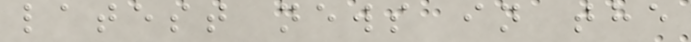latest news in the
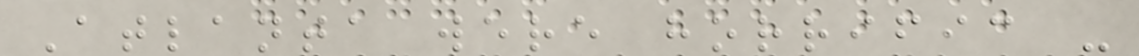Atlanta were horrific -
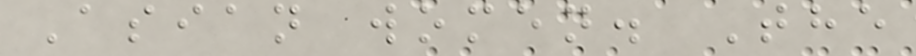Asian women. The
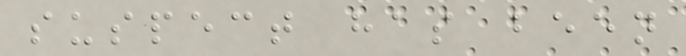suspect has been
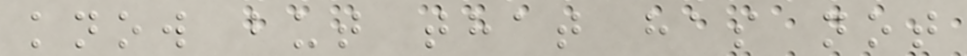know but that has not
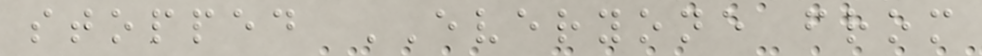stopped EVERYONE from
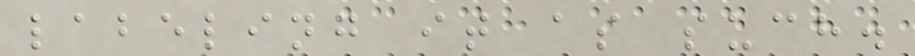labeling it as such.
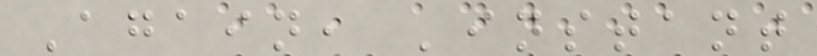Again, 'instant
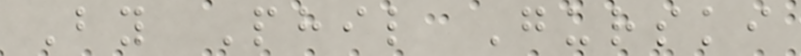By Phil Gurski
